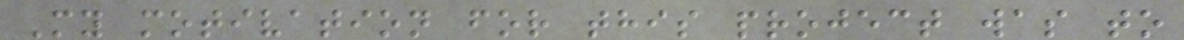My motivation for this project was to
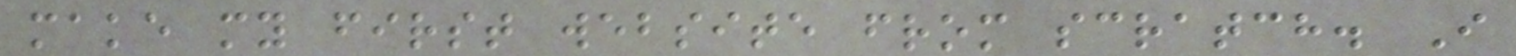make my first website from scratch. I
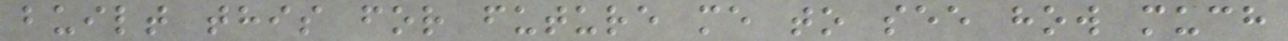built this for future me to see how much
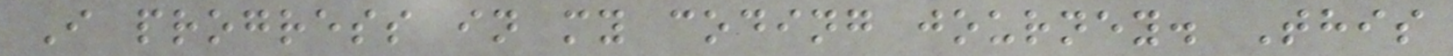I progress in my coding journey. This
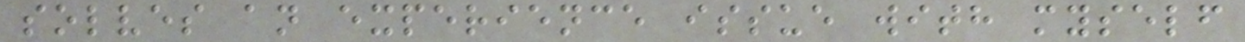solves an experience issue with myself
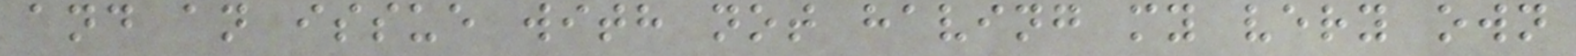and an issue with not having my very own
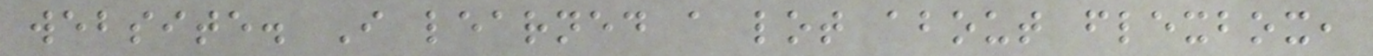website. I learned a lot about flexbox,
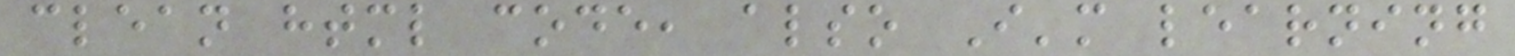clean html code, also I'm learning
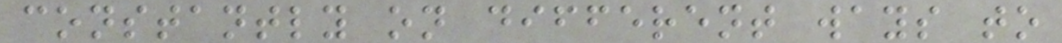constantly on different ways to
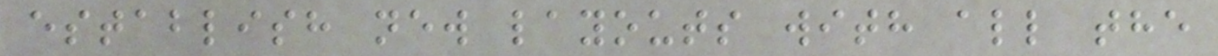establish new layouts with all the
